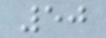50
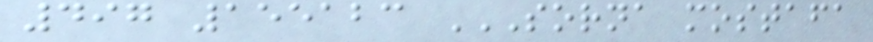497 155123 SORNA MOSTAFA
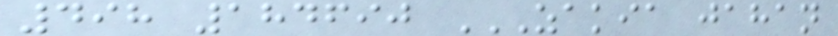498 184690 ZAKIA JAHAN
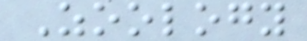Zoology
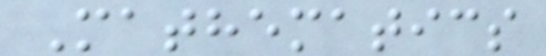Mathematics
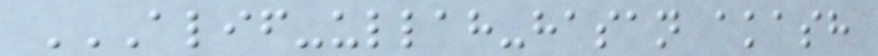ALIF-ULLAH-HASAN AKASH
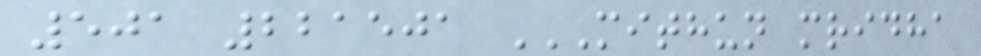501 221501 MITHUN MRIDHA
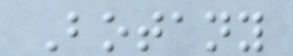Botany
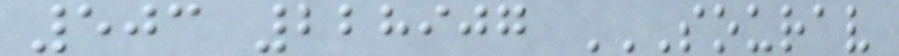503 228907 SOURAV
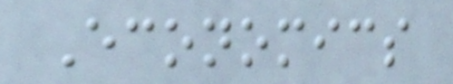Economics
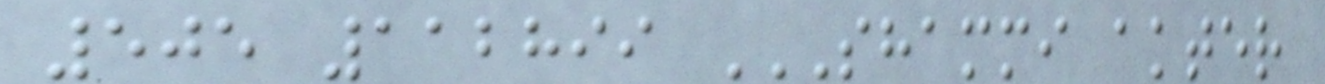505 112899 SHAMMI AKTER
